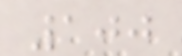100
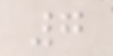7
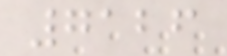7126
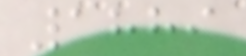1889
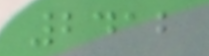2412
